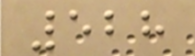528
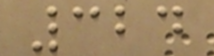324
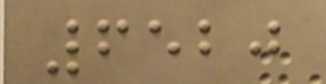6520
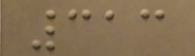313
